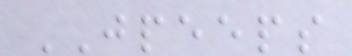JPEEPS
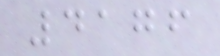4176
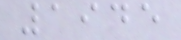1945
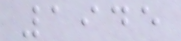1945
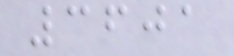3601
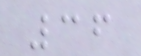36
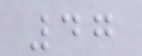47
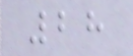28
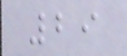29
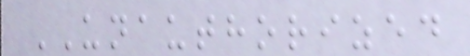UNAUTHORIZED
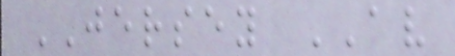JERSEY AV
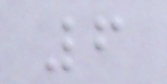6
